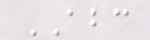ABC
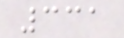331
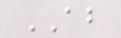AB
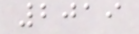2019
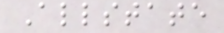Allstate
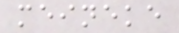meineke
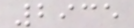2935
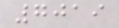7019
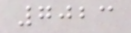7023
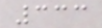333
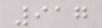917
